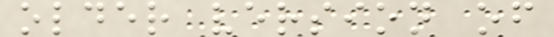older version of
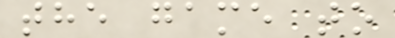the game to
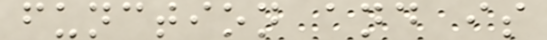function and is
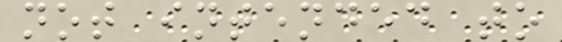not intended to
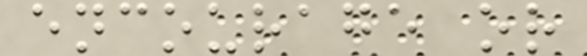encourage or
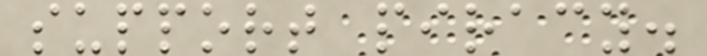support piracy.
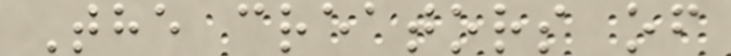The creators of
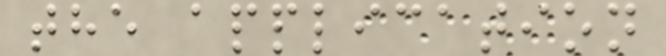the application
